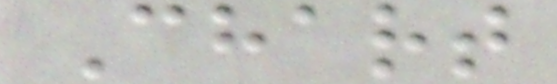Chart
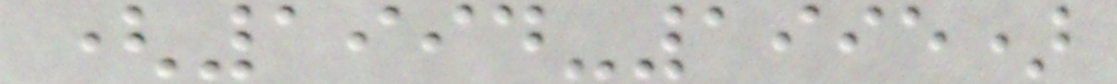(1994-1995)
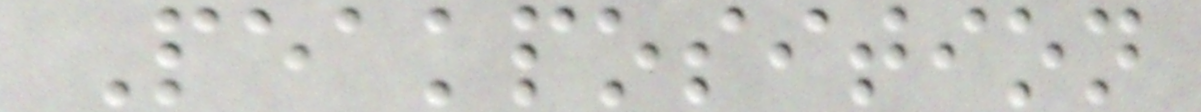Peakposition
